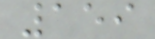159
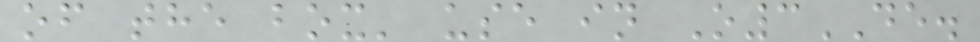of the box' use in O3DE.
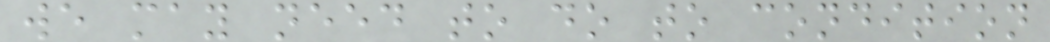we may need to do to condition
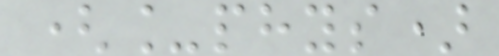(_phys)
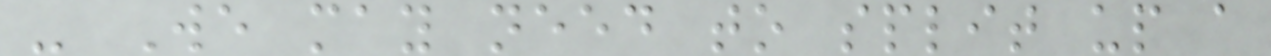- We may need to split up a
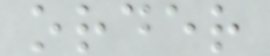order
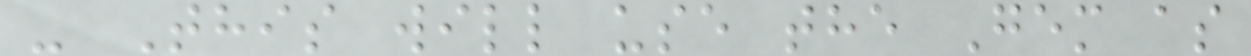- This will use the Gem as
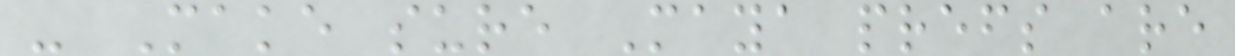- Make sure Maya prefs are
